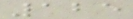125
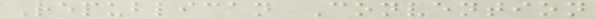Republican Convention
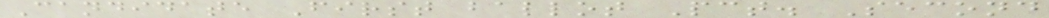Candidate First ballot Pct. Second
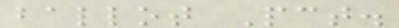ballot Pct.
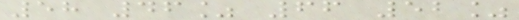58 46% 66 52%
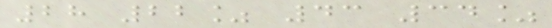28 22% 43 34%
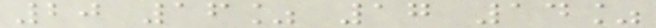20 16% 17 14%
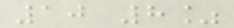10 8%
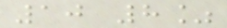10 8%
